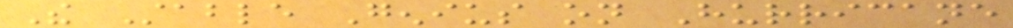The Stable Genius on Hurricane
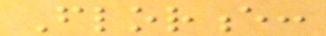Florence:
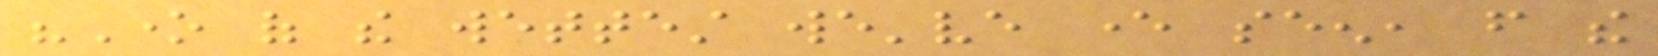"One of the wettest we've ever seen, from the
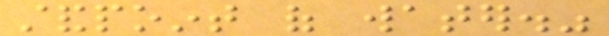standpoint of water."
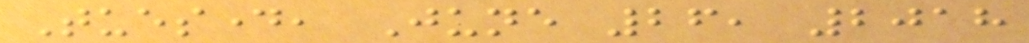Tuesday, June 26, 2018
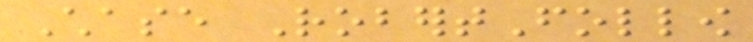Chase RobertFollow
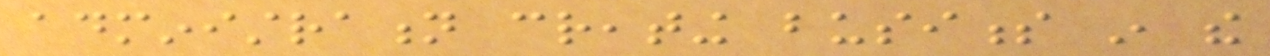administration creating business in the
